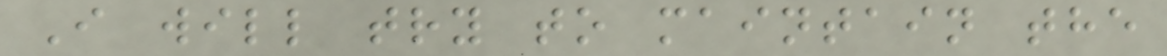I will try to maintain the
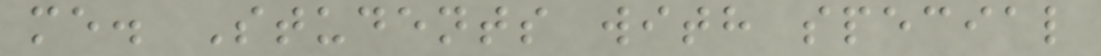me. Students with special
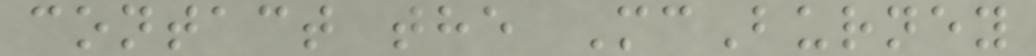contact the McBurney
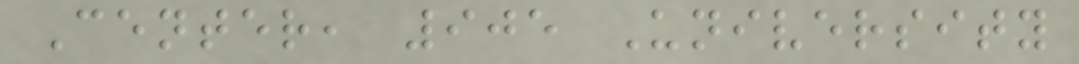Center, 905 University
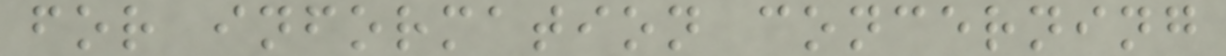for information concerning
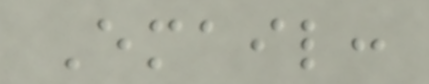Email:
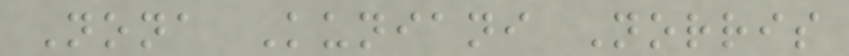Nona Kuniani Norris
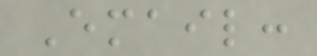Email:
